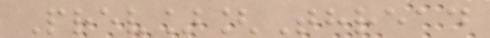Prev][Thread
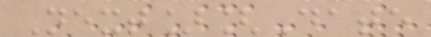Next][Date
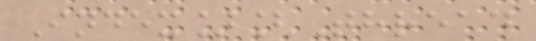Index][Thread
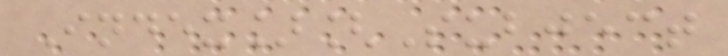Index][Subject
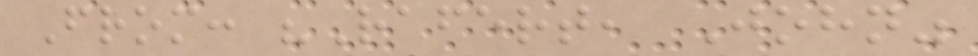From: "Rafert, John"
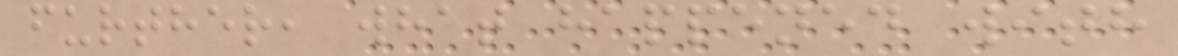further, what happened with
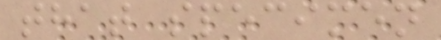that specimen
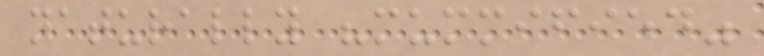naturally "mummified"
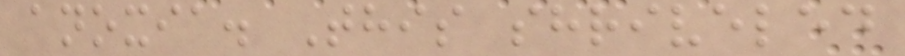anoxia. This shriveled
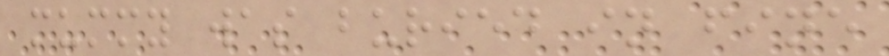mummy was buried in fine
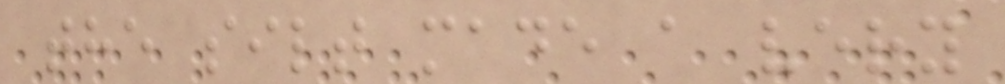the silt made a very
